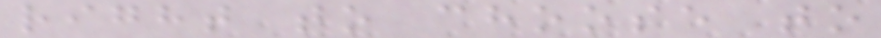right to choose to
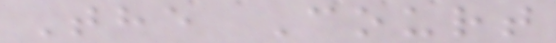The Court
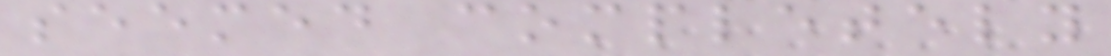seemed completely
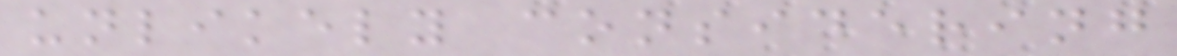unlikely considering
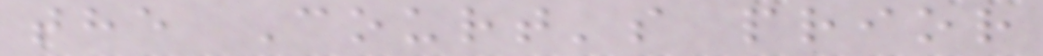the Court's prior
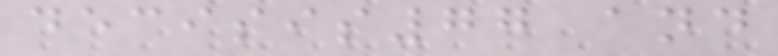decisis77 and
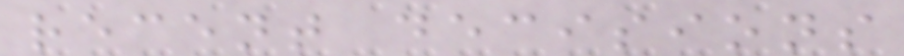recent decisions
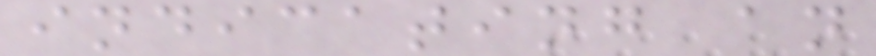indicating an
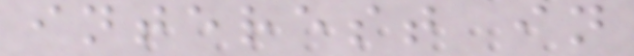interest in
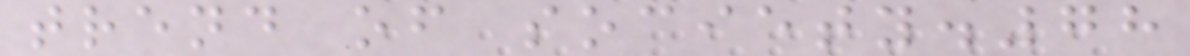trend of society.78
